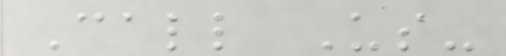Call Us-
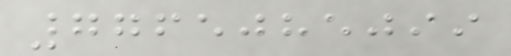7765085099
